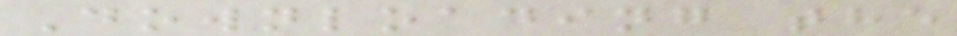Downloading the
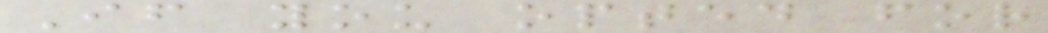If you opted for
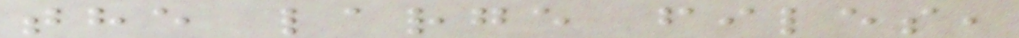the large files,
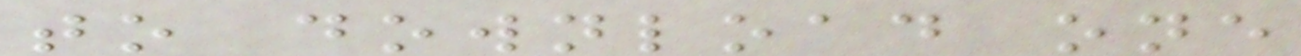to download one
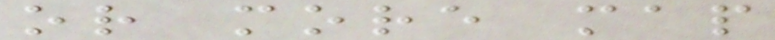or more map
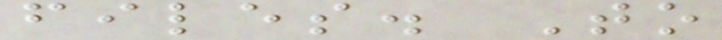files. To
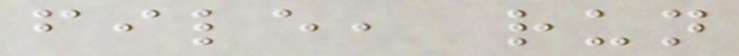file, run
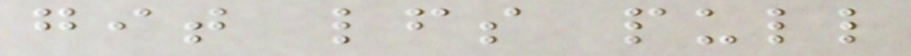git lfs pull
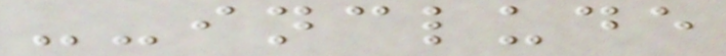--include
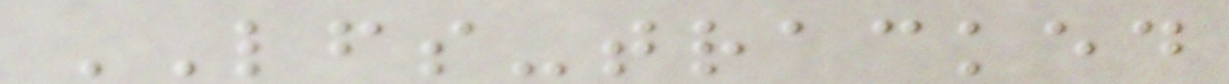LFS-tracked
